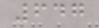647
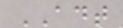ADT
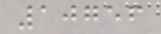10756
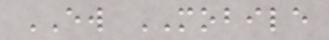EW MOBILE
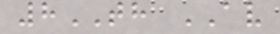8TH AV
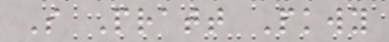S Pratt Pkwy
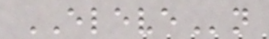ELEVEn
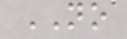NO
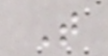T
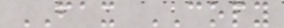FAX COPY
